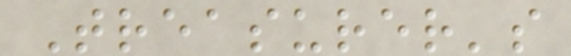Treasurer's
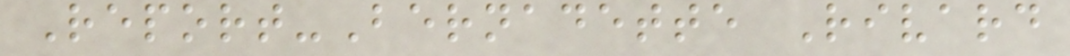Report-Bernadette Rivard
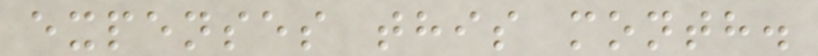expenses this month.
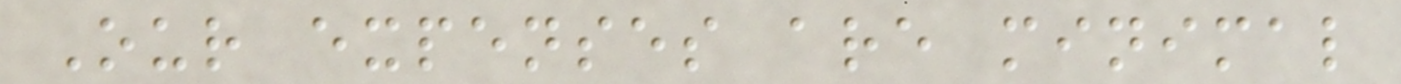Our expenses are minimal
